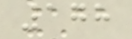178
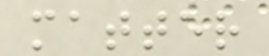matter
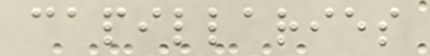capillaries
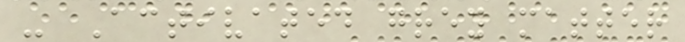- Activated grey matter
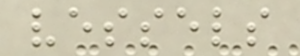vessels
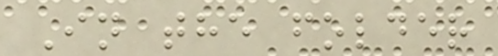In the folder
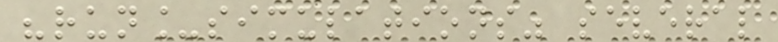"run_simulations" several
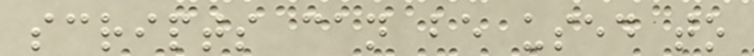scripts can be used to
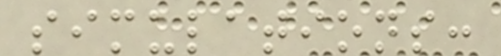simulations:
